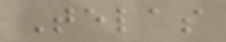Telas
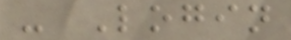- Login
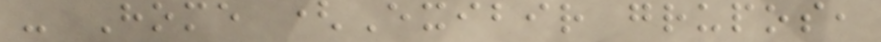- Home (Exibir grupos,
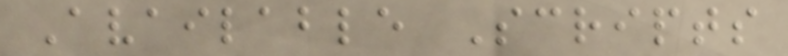Available Scripts
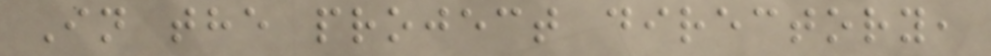In the project directory,
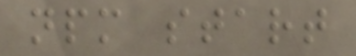npm start
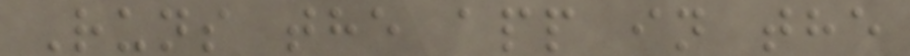Runs the app in the
